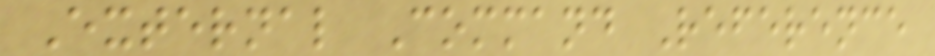External Command Reference
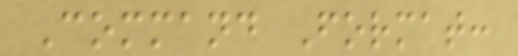Command Format:
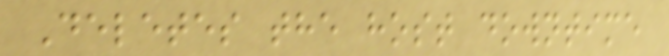Deletes the host downtime
